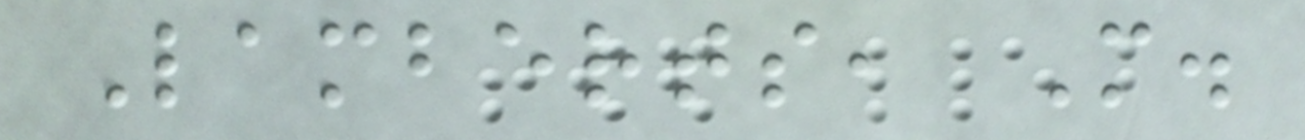Lamberts, M.
